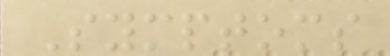Symptoms
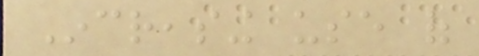Increasing use of
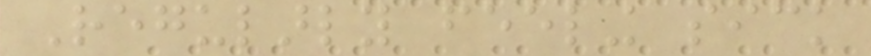Regularly feeling sick
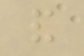and
